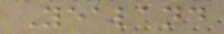Yealand
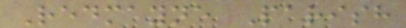Redmayne Parish
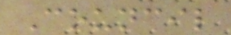Council
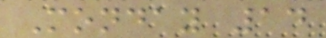Monday 14
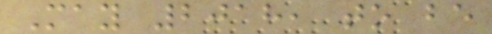May 2018, to be
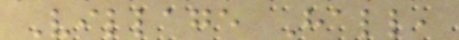Village Hall,
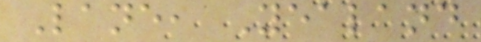Lane, Yealand
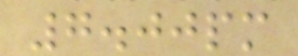7.00pm
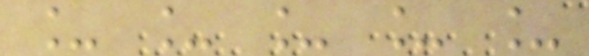_ _ _ _ _
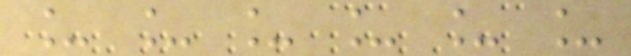_ _ _ _ _ _
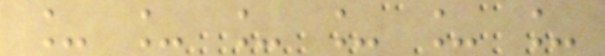_ _ _ _ _ _
